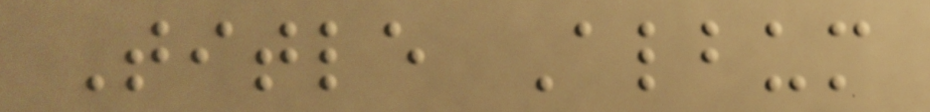Title Album
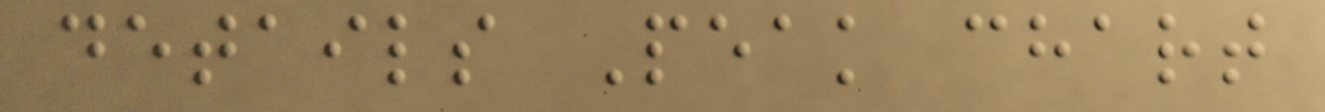details Peak chart
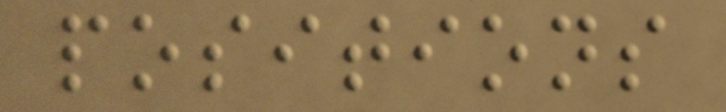positions
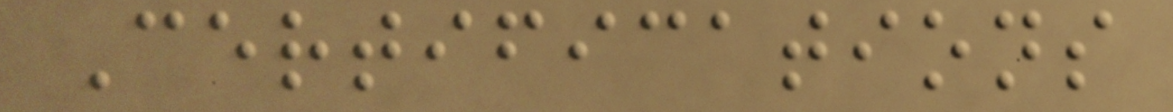Certifications
